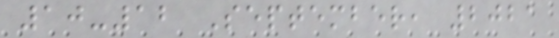10-12 September, 2021
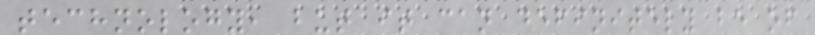technology, but it can definitely be of
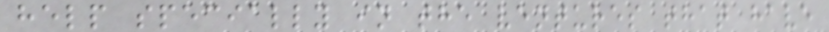help specially in the ventures that have
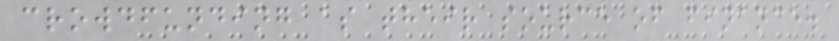crowdfunding as their source of finance.
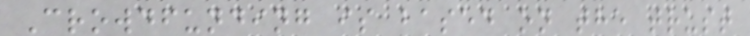Crowdfunding is based on the trust
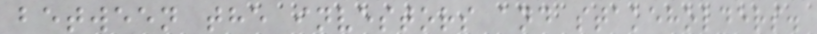between the investors and stakeholders.
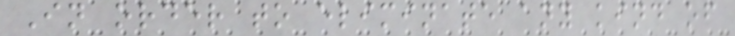In order to eliminate any kind of
